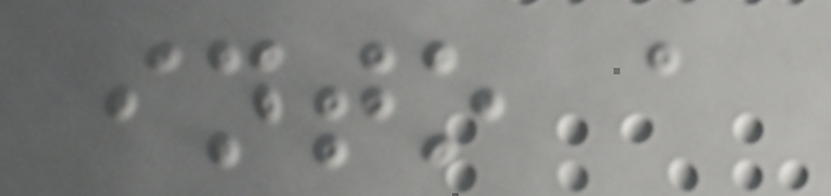into a
